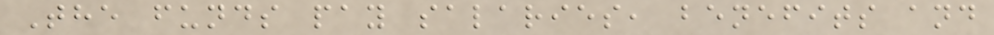The funds pay salaries, benefits and
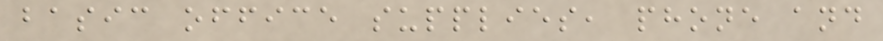basic office supplies, phone and
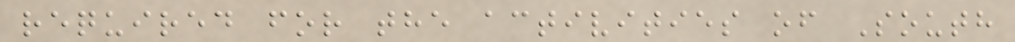required for the activities of South
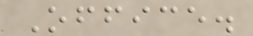Office.
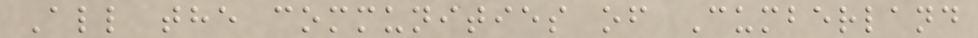All the communities of Cumberland
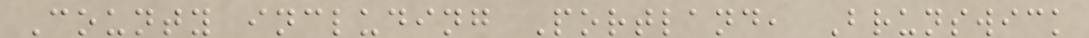County including Portland, Brunswick
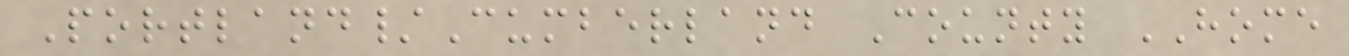Portland/Cumberland County HOME
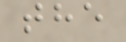the
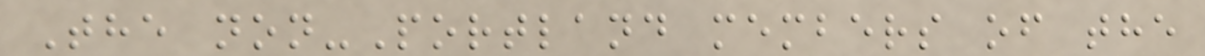The non-Portland members of the
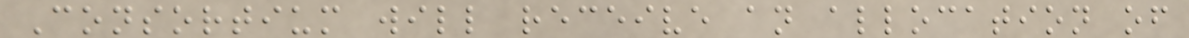Consortium will receive an allocation of
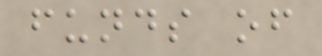funds of
